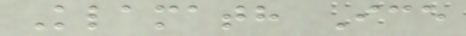Klamath Ice
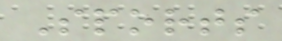Sports
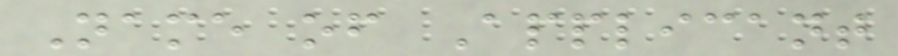Name of Applicant
